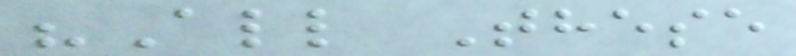"All These
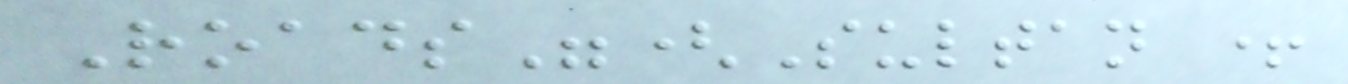Roads"(Sultan +
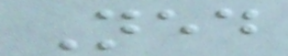Ned
